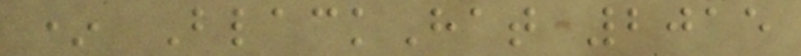* BlackHat 2015
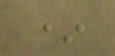*
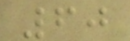60
